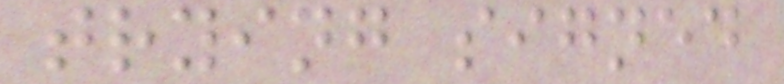trying signed
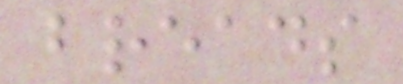breads
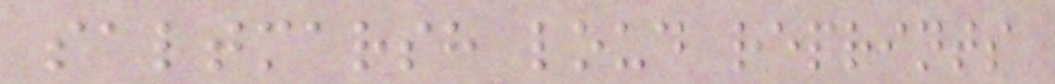saltmarsh loud reprints
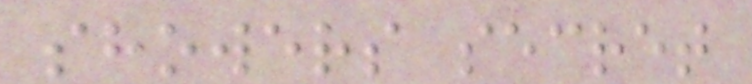showers secret
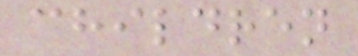children
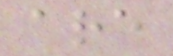are
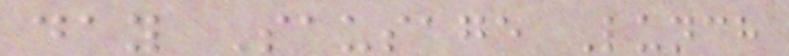day Sausage Lunch
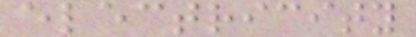electricity
